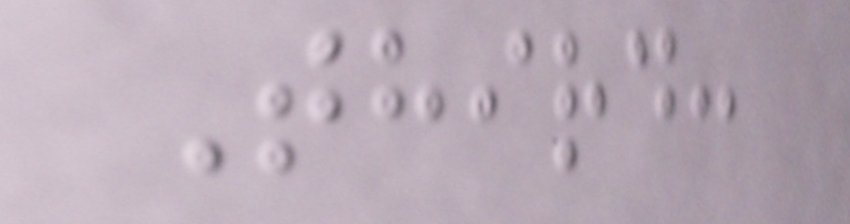Third:
